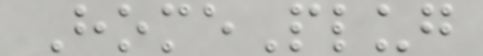HomePlug
